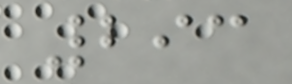293
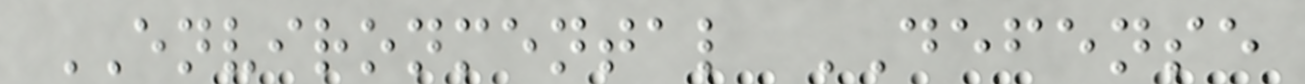ENVIRONMENTAL DEFENSE
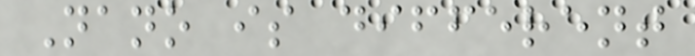Nano is different
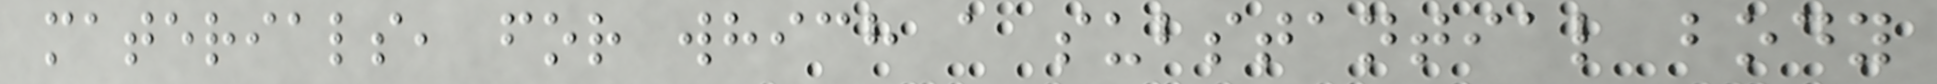materials, for which a substantial body
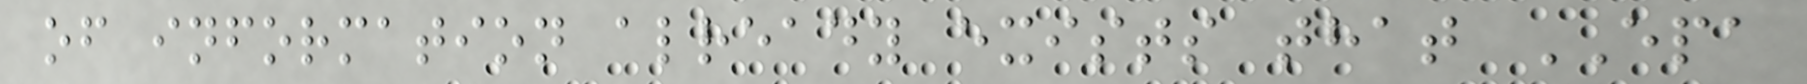of information already exists that EPA
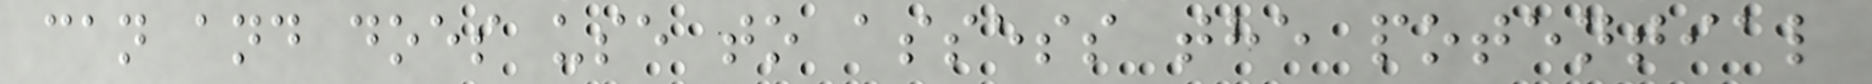can and does use to assess the potential
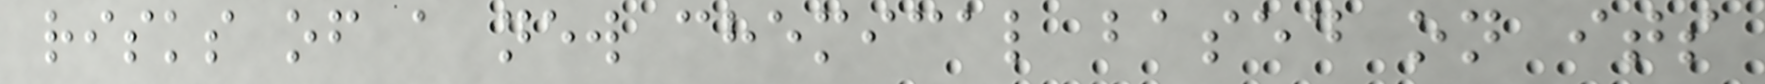risks of a new chemical based on its
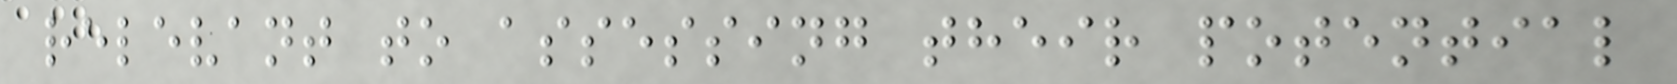relevant to assessing their potential
